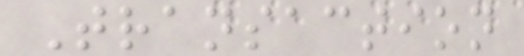Transaction
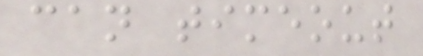can timeout
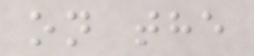on the
